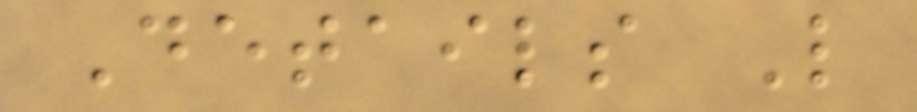Details L
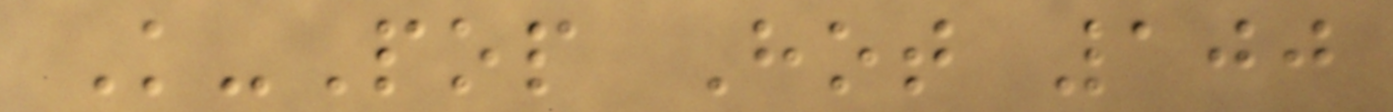K-Pop Hot 100
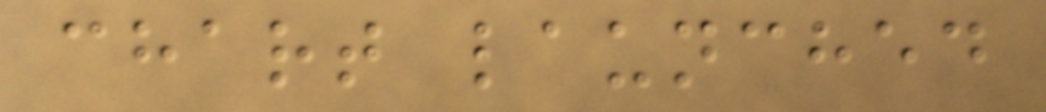chart launched
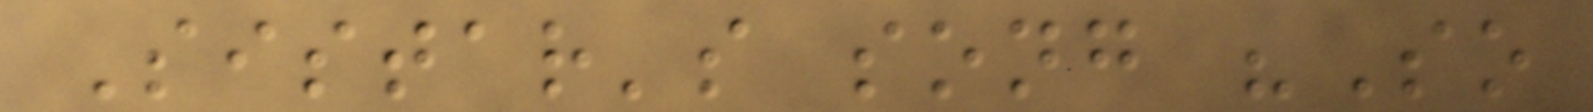Sistar's song "So
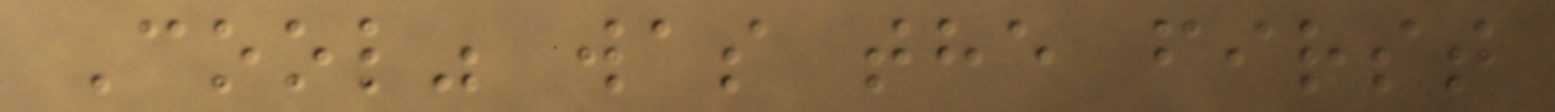Cool" was the first
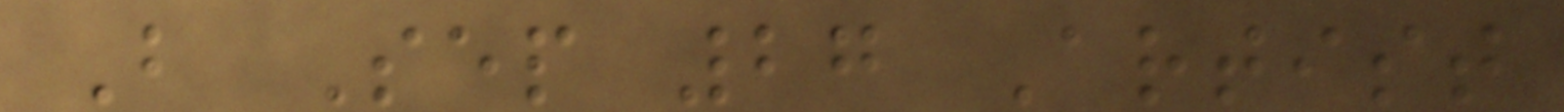B Sep 27 Artist
